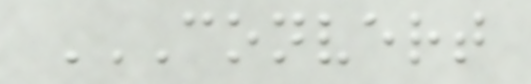CONVERT
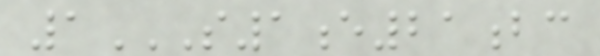1S1E21BC
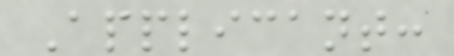Applicant:
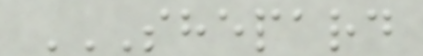SHEPARD
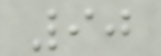90
